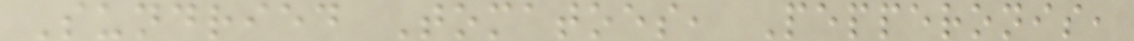Sundried Tomatoes, Pepperonis,
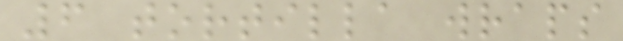6 tortilla wraps
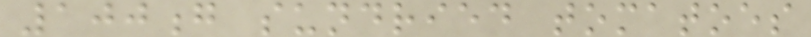100g sundried tomatoes
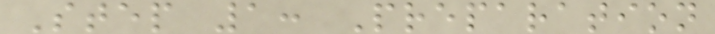Step 1: Preparation
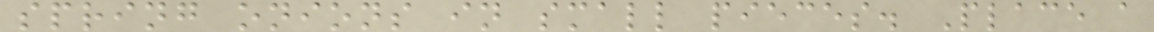spring onions in small pieces. Place a
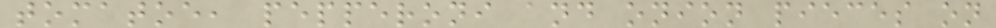tomatoe, pepperoni and onion pieces on
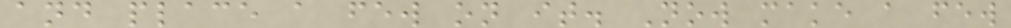and place a few on it. Now make a few
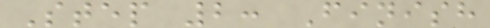Step 2: Finish
